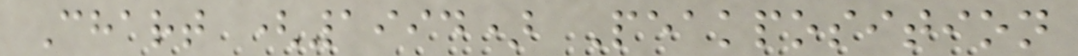Chart (1994) Peakposition
